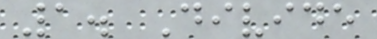1. Divide
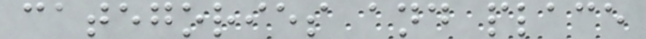categories and place
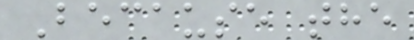Because the
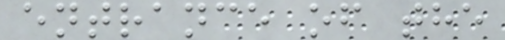entrance of the
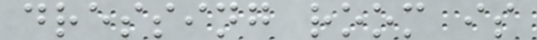dressing room is
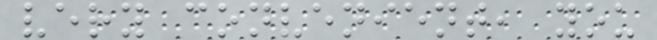very convenient, you
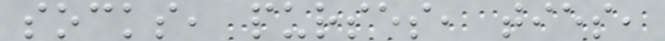socks, purses, ties,
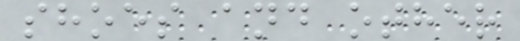shoes and other
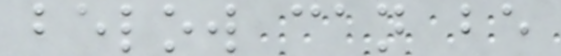below can be
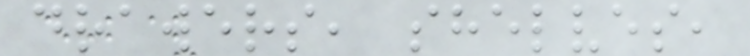drawers, shelves,
